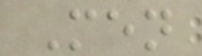Men
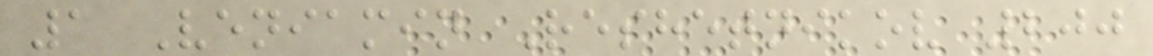1 Veniamin Reshetnikov 200
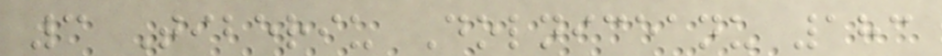3 Tiberiu Dolniceanu 183
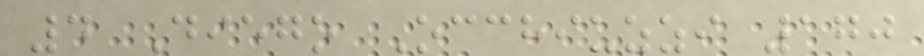4 Diego Occhiuzzi 170
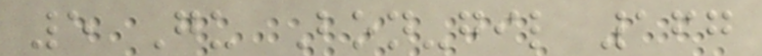5 Gu Bon-gil 167
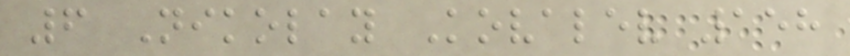6 Nikolay Kovalev 158
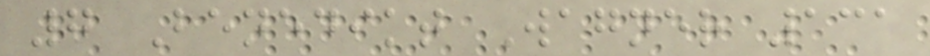7 Benedikt Wagner 131
